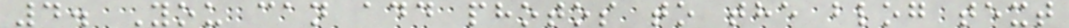4. You can add photos to the blog text
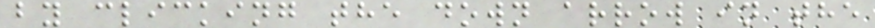by clicking the down arrow in the
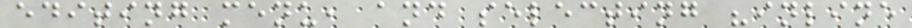editing menu, and selecting "inline
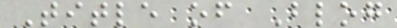Title of Blog
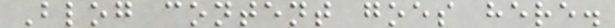Blog content goes here.
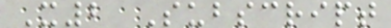X2 Subscript
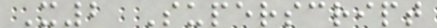X2 Superscript
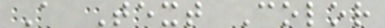A Text Color
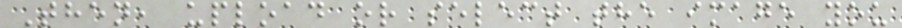Then, upload or select the image you
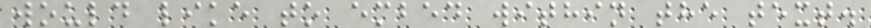would like to embed within the text.
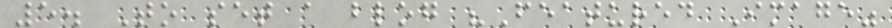5. To set a blog "Featured Image"
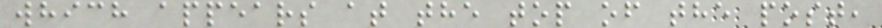which appears at the top of the post,
